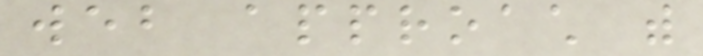web approach with
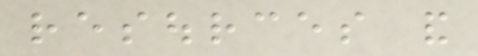resources and
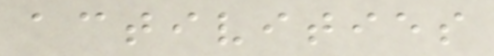activities
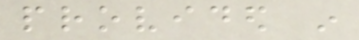provided in
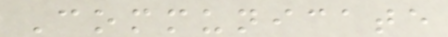Communicate
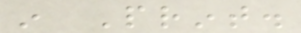in Print.
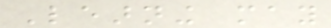Learning may
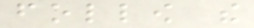follow the
